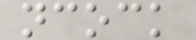ncock
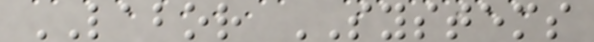LABOR SYSTEMS
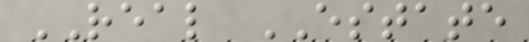REAL ESTATE
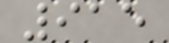915
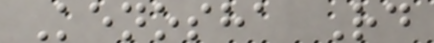Kenosha Rd
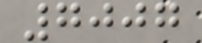7007
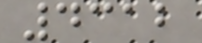4312
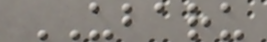UBARU
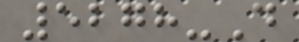5278-D
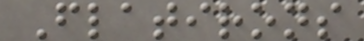Flatirons
